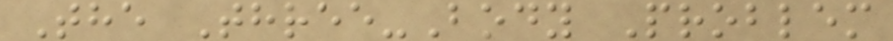The Three-Body Problem
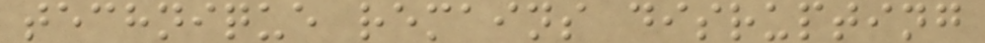technique remains disrupting
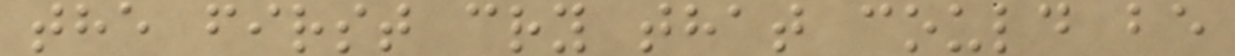the first cry that could be
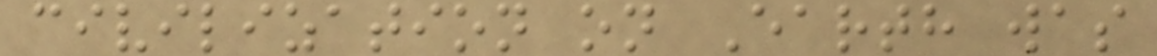civilization on Earth was
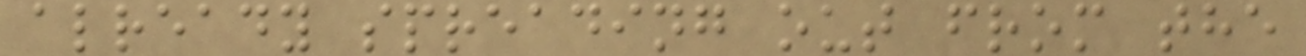already spreading out from the
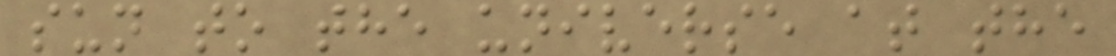sun to the universe at the
